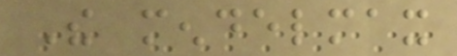The mendelmax
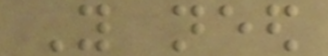You need
